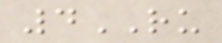4RU
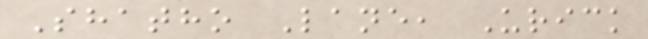Shatho Lane, Urick
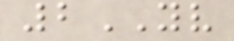2YV
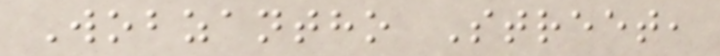Wobzantho Street,
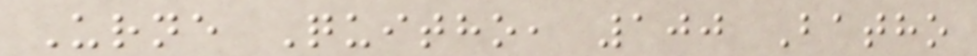Urne Quitho, 100 Batho
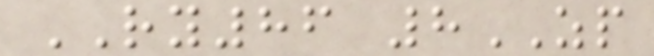RY86 8ZP
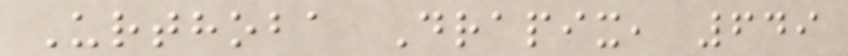Urthoba Drapix, 649
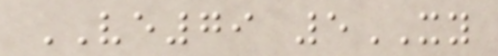VE79 5XY
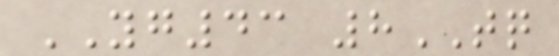YG43 8TQ
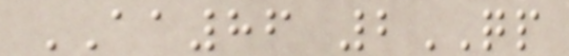AA86 2QP
